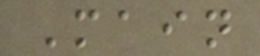Main
